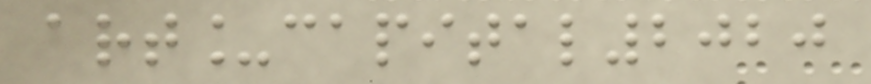art_capital2020
